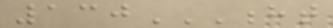130HT
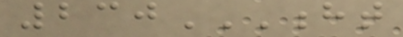230HT
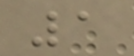1
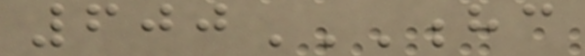600HC
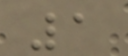1
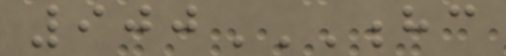900HC
